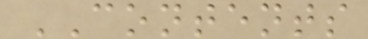CONTENTS
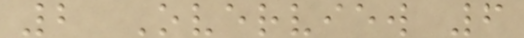2 Overview 6
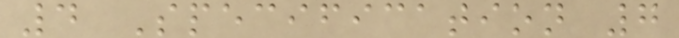4 Specification 7
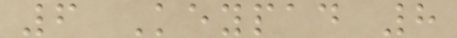6 Keypad 8
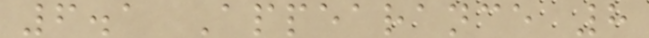6.1 Appearance 8
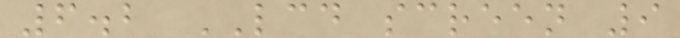6.2 LCD screen 9
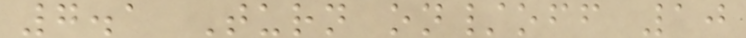7.1 Turn on/off 10
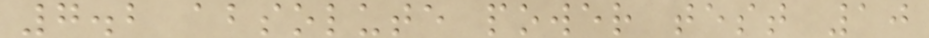7.2 absolute power test 10
